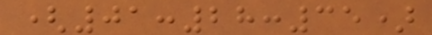(01:28:35)
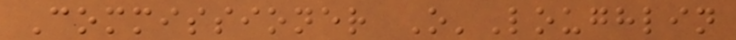Commissioner O'Loughlin
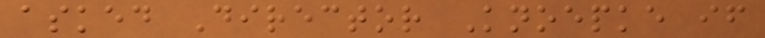asked Director Knoepke if
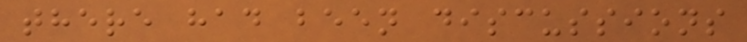there had been discussions
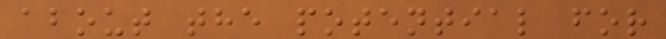about the potential for
